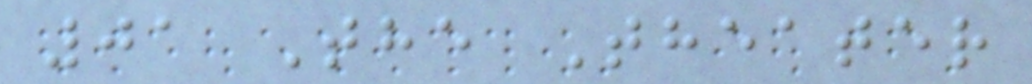01 The Theater
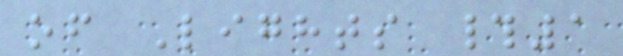of Lights #1
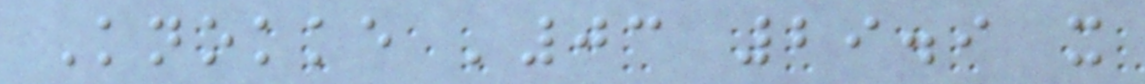Knokke '03 29.9 x
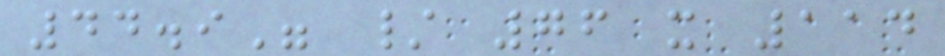44.9" / 76 x 114
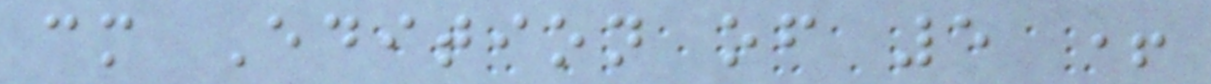cm Edition of 5 +
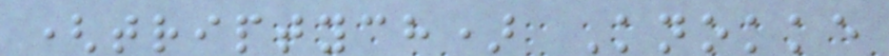(triptych) Knokke
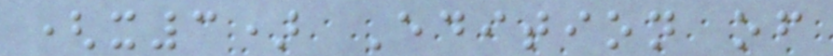(x3) Edition of
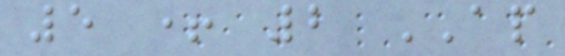5 + 2 AP
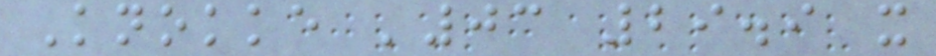Knokke '03 29.9 x
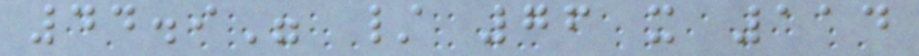44.9" / 76 x 114
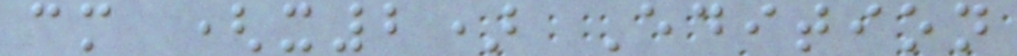cm (x2) Edition
